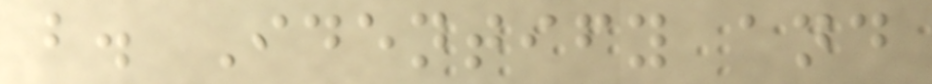b. Identify and
